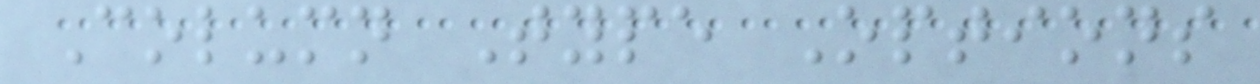Column Type Options
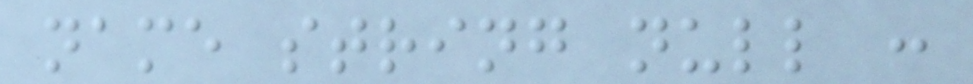name string null :
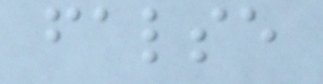false
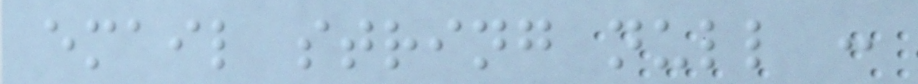email string null :
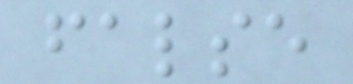false
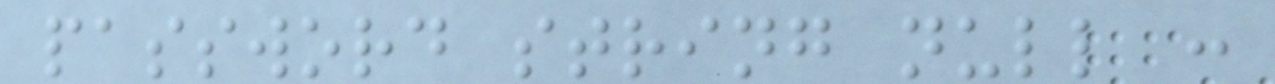password string null :
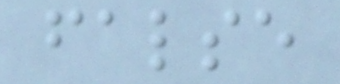false
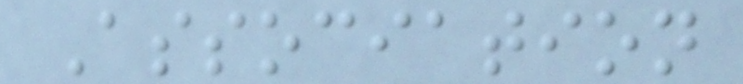Association
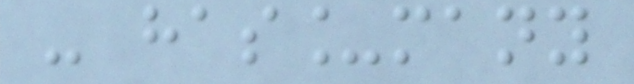- has_many
